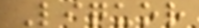Liquor
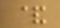&
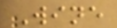Wine
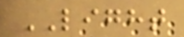LIGHT
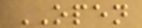OPEN
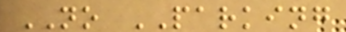NO PARKING
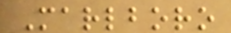Marlboro
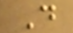D
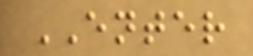ENTER
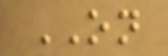ON
